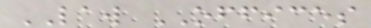LAW OFFICES
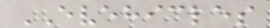EVEHICLES
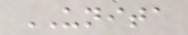UNITA
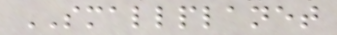SMALLPLANET
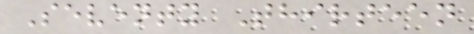Seventy Thirteen
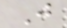J
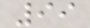99
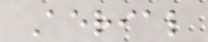Aerial
